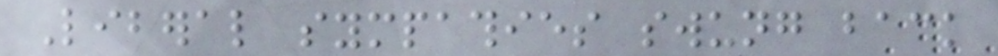Liberal sympathies swung back
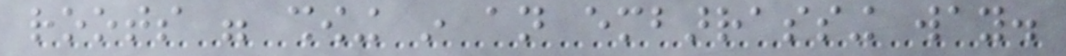roots were showing in an embarrassing way.
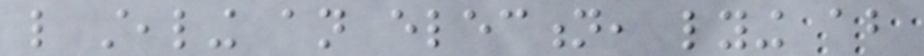like stealing an election, lying about
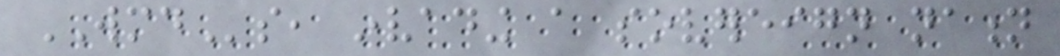WMDs, invading a sovereign nation
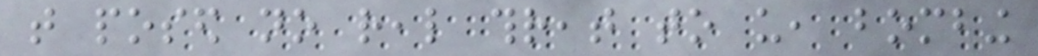that posed no real threat to us, bombing
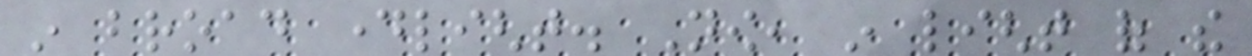in broad daylight. Now, in light of the
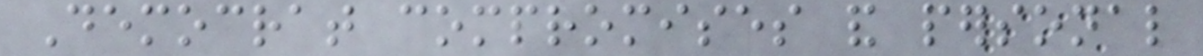Democrat compromises and personal
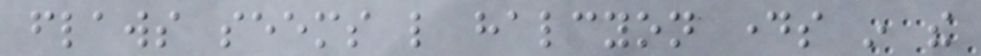flaws seems like halcyon days in the
